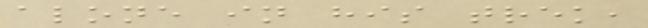alone in his trek,
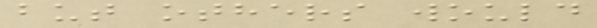but others would
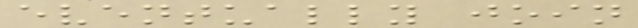eventually join
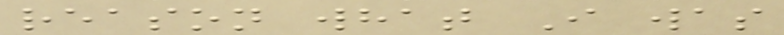reason what I was
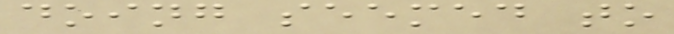doing seemed to
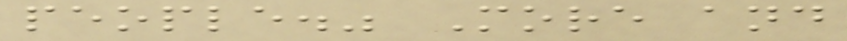people." More and
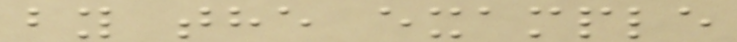by the example
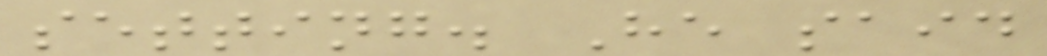setting. He said
